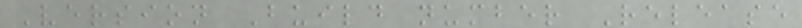Version Build number Release
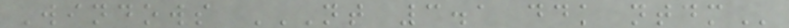Windows NT 3.1 DDK NTDM
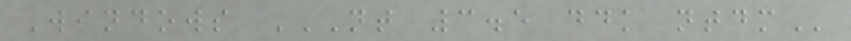Windows NT 3.5 DDK NTDM
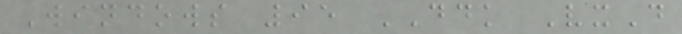Windows 95 DDK VxD
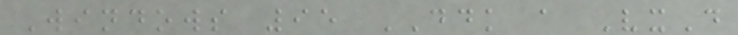Windows 95 DDK a VxD
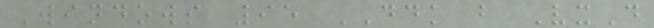Windows 95 DDK b VxD
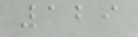129
